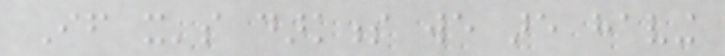If it's darkness we are having
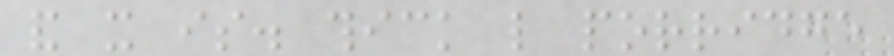and it is. thick like porridge
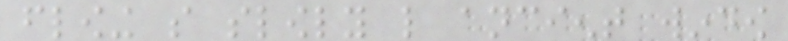flowing so slowly like ancient window
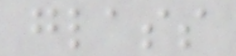glass
